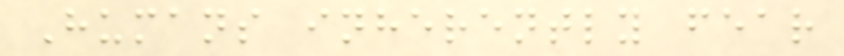Humans inherently fear
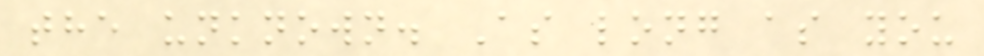the unknown. As long as you
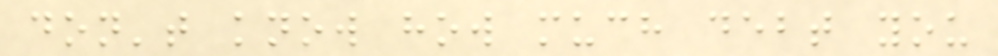don't know how much debt you
